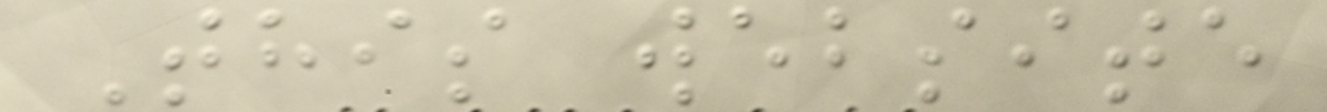This website
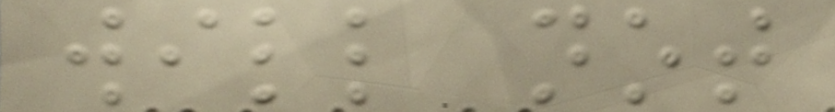will not
